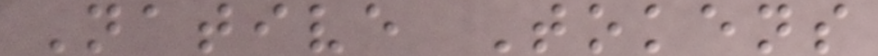Native Tokens
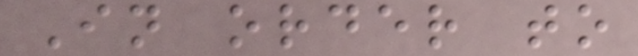In order to
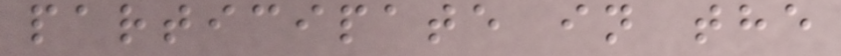participate in the
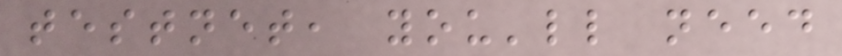testnet, you'll need
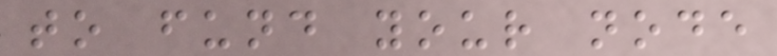to fund your node
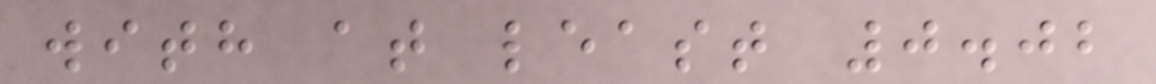with at least 0.02
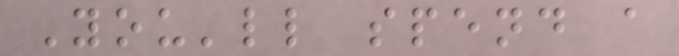You'll spend a
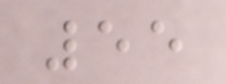55
